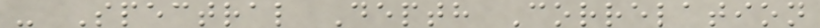- Spectral Depth Correlation
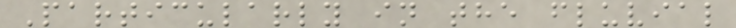Particularly in the fluvial
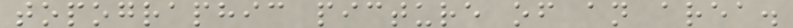topographic picture of an area.
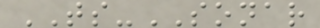TS-SONAR
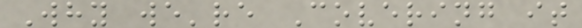Why we're Covering it
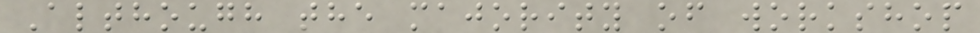Although the majority of workshop
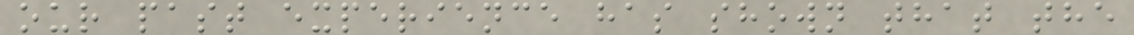our past experience has shown that the
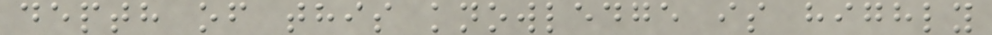depth of this knowledge is highly
